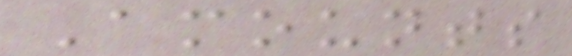Amounts
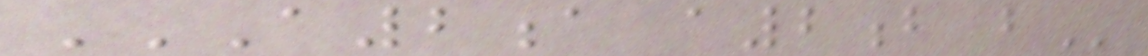A2A A2B B
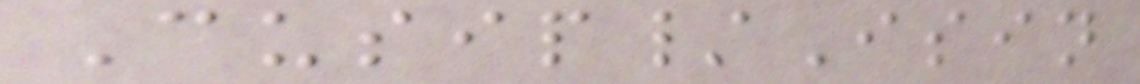Cusip/Isin
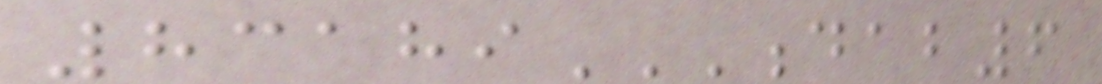83189DAB6
